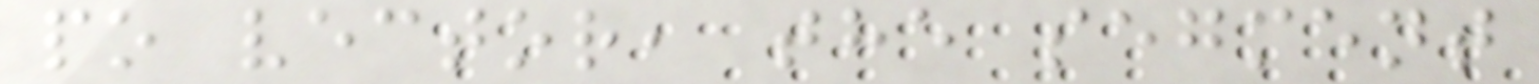po vector, the segment
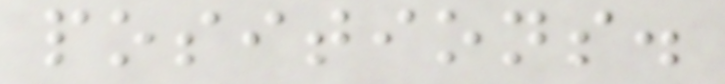positions.
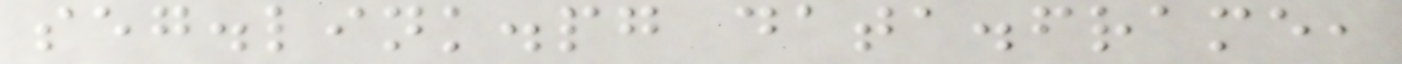seg.link.pg data.frame,
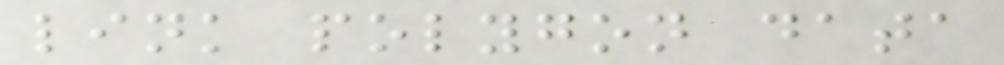link polygon data
